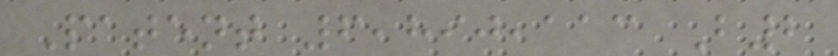Patent 6,890,113 B2
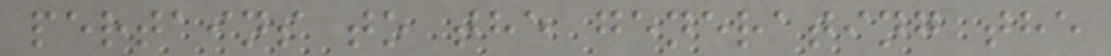pertains to the generating the
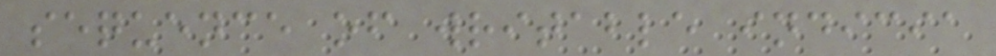sequence of writable indicia
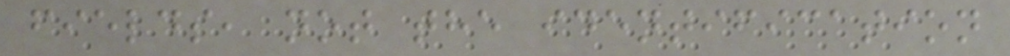fields, not the identification
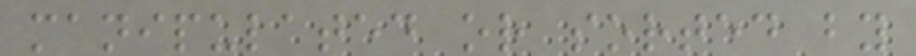manipulated or sorted by
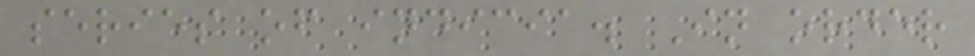series of indicia. In order
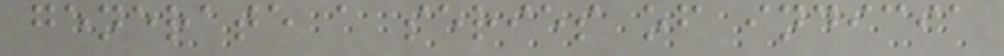generate a series of indicia
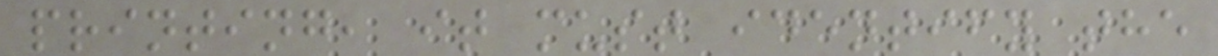printing, it must identify the
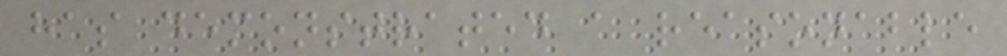has demonstrated a reasonable
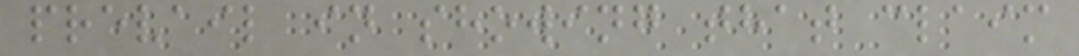prevail in showing that claim
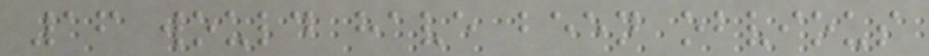16 would have been obvious
